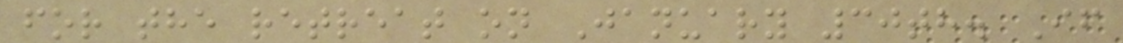for the retreat on January 30th. If
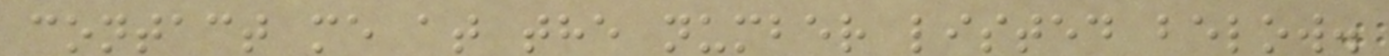contact me at the number listed below.
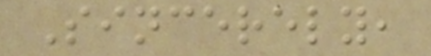Sincerely,
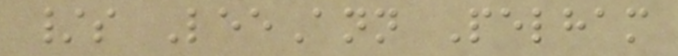/s LeeAnn Pelham
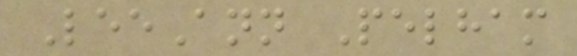LeeAnn Pelham
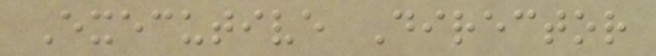Executive Director
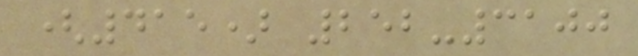(415) 252-3100
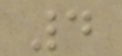4
